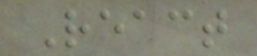React
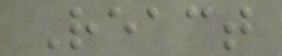React
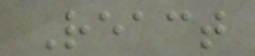React
